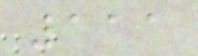111
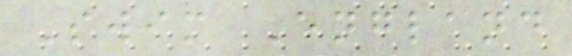Swim England
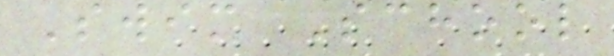Swim School
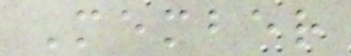Member
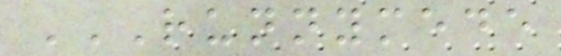RUNNYMEDE
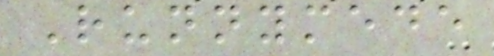Runnymede
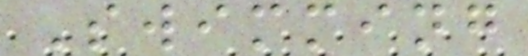Swimming
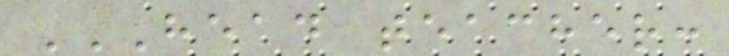HEAD TEACHER:
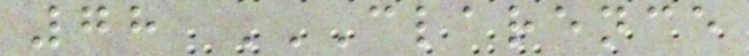78 CLARENCE
